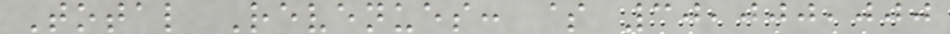Total Revenues: $ 30,000,000
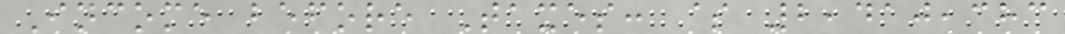Income before Taxes: $ 2,410,383
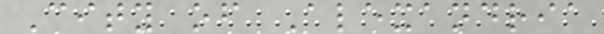City of Alexandria
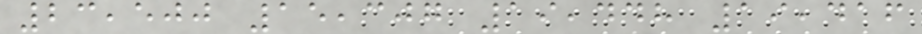23,500 15,307 19,448 19,416
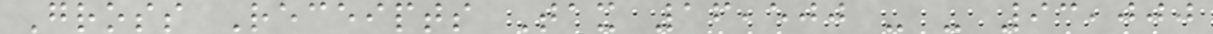Gross Receipts Tax 16,500 - - 93,000
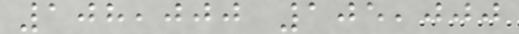108,000 105,000
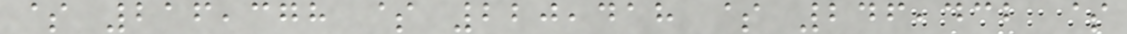$ 216,378 $ 220,418 $ 246,432 $
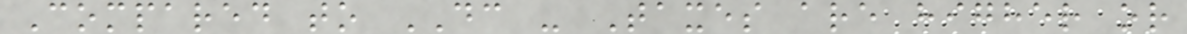Compared to DC - Taxes are higher or
